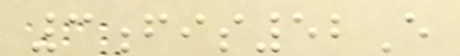3fis52E
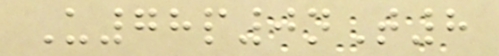U78p0nT8
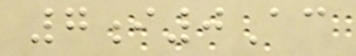7i0Ac
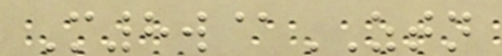M8w@ZTN
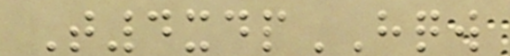T4xdpHQW
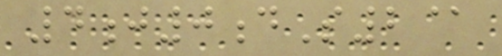4j0dS2@
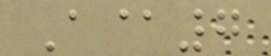A@7
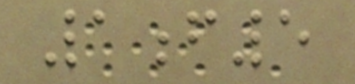1f5
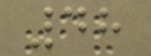48
